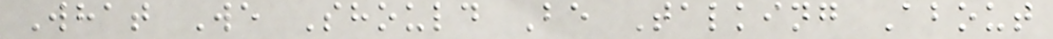What We Should Be Talking About
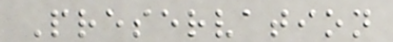Preservation
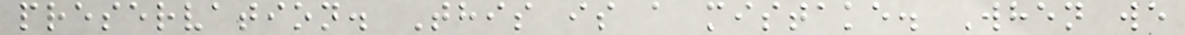preservation. This is a mistake. When we
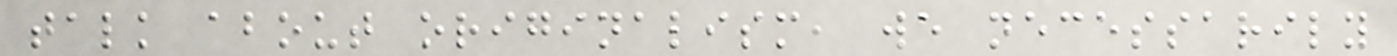talk about originalism, we necessarily
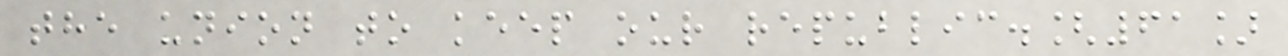the union to keep our republic.[61]
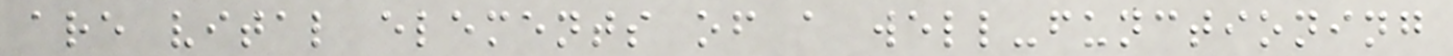are vital elements of a well-functioning
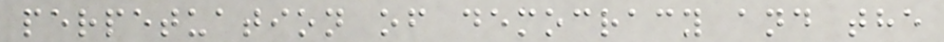perpetuation of democracy and the
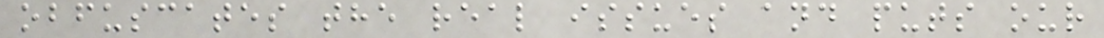obfuscates the real issues and puts our
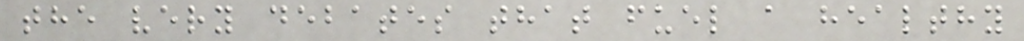the very debates that fuel a healthy
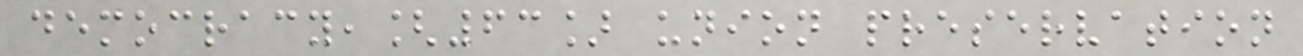democracy,[63] union preservation
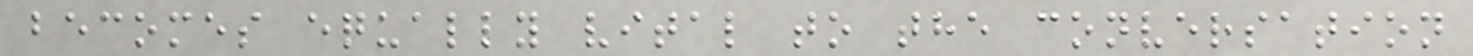becomes equally vital to the conversation
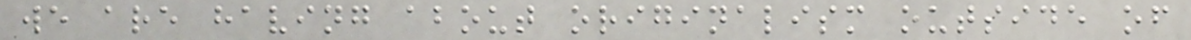we are having about originalism outside of
